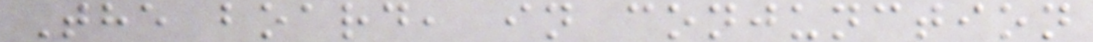The board, in conjunction
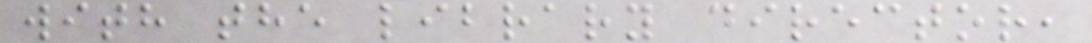with the library director,
